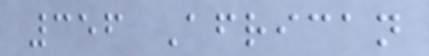356 African
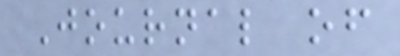Journal of
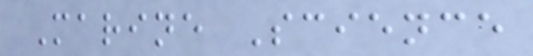Marine Science
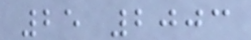25 2003
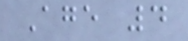Age 4
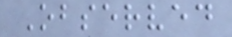Observed
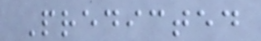Predicted
